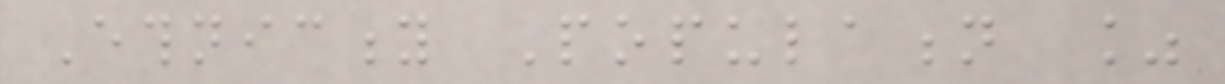Ethnicity Population %
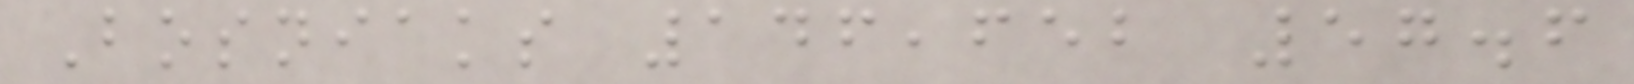Bosniaks 146,652 57.6
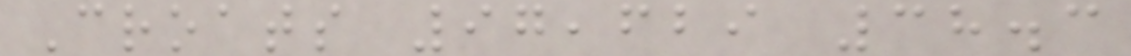Croats 97,629 38.3
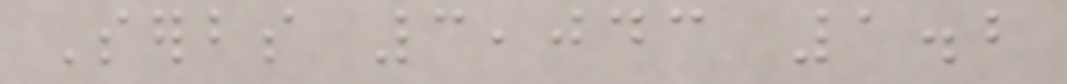Serbs 3,043 1.2
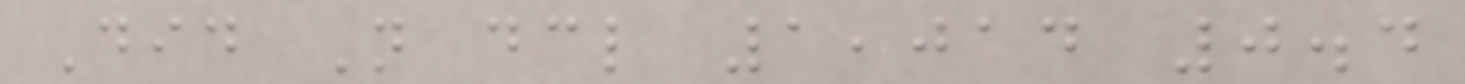Did Not declare 1,014 0.4
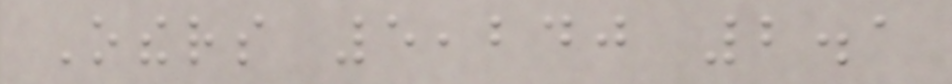Others 5,240 2.1
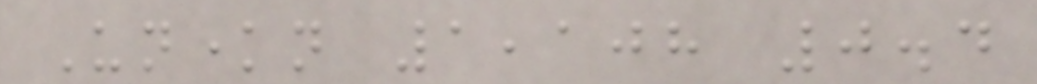Unknown 1,108 0.4
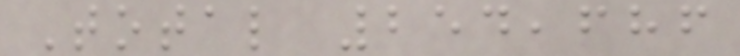Total 254,686
